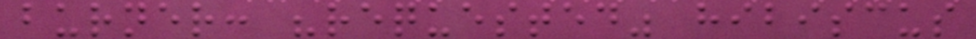burner: "requested" hibiscus
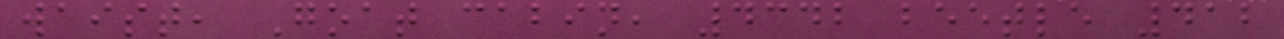waist, Goat cabin, 4342 beetle 412
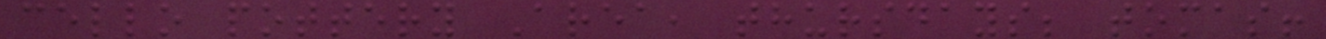cello pottery Area, thursdays; tomas!
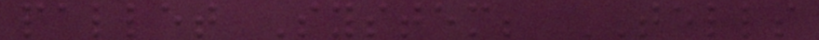pallet System; TELLS
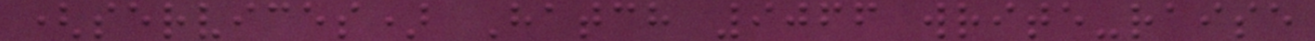(services) Hatch 9066 write-raise
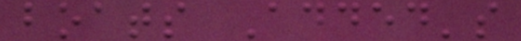boats Added's
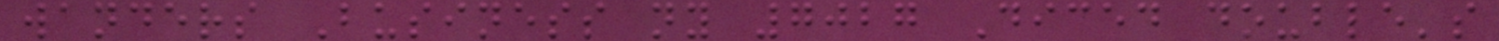wanders Business ny 7027 Diced double's
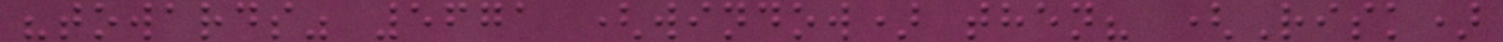"towards" 5671 (window) then? (Risk)
